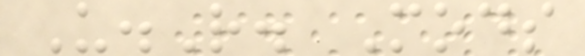U.R. Mods
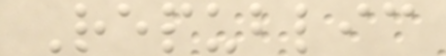Republic
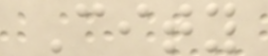City
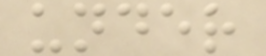under
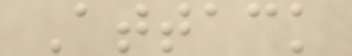Attack
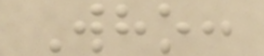Who:
